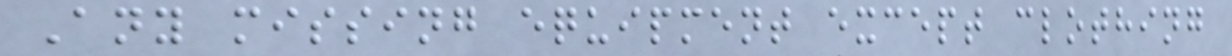Any missing equipment except clothing
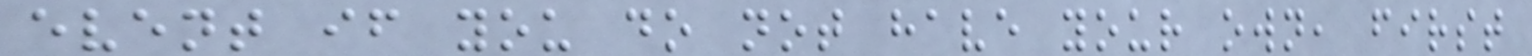event if you do not have your own, first
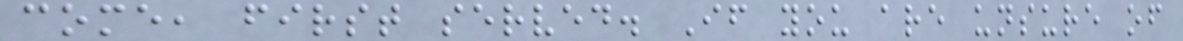come, first served. If you are unsure of
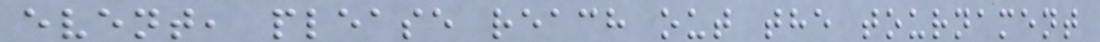event, please reach out the tournament
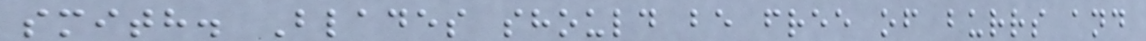smith. Blades should be free of burrs and
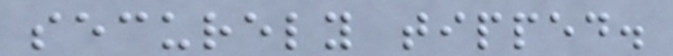securely tipped.
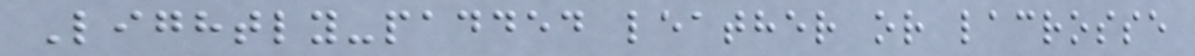Lightly-padded leather or lacrosse
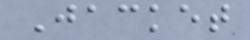Jacket
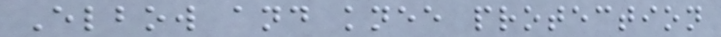Elbow and knee protection
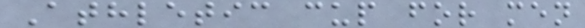Athletic cup for men
